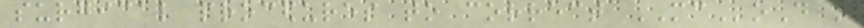surgical procedures to correct MCoD in
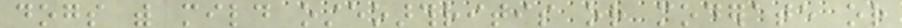dogs with mild osteoarthritis or moderate or
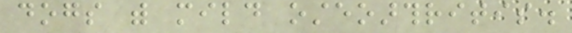dogs with mild osteoarthritis.
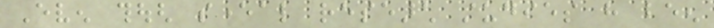Even though several research studies have been
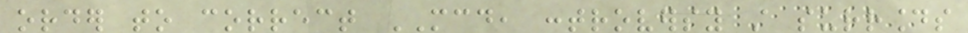order to correct MCD, controversy still surrounds
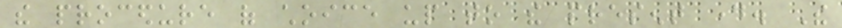the procedure of choice up to the present day. The
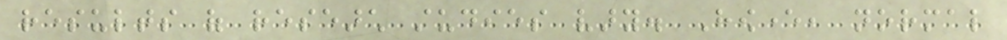results of research studies vary. However, normal
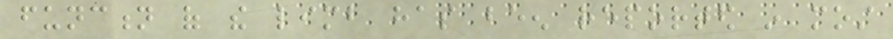function of the limb has been reported in most
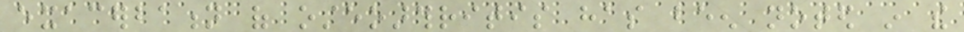exacerbation of osteoarthritis has been noted in the
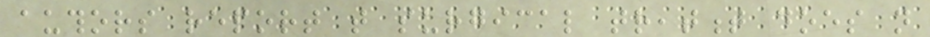authors report that surgical treatment does not
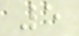5
